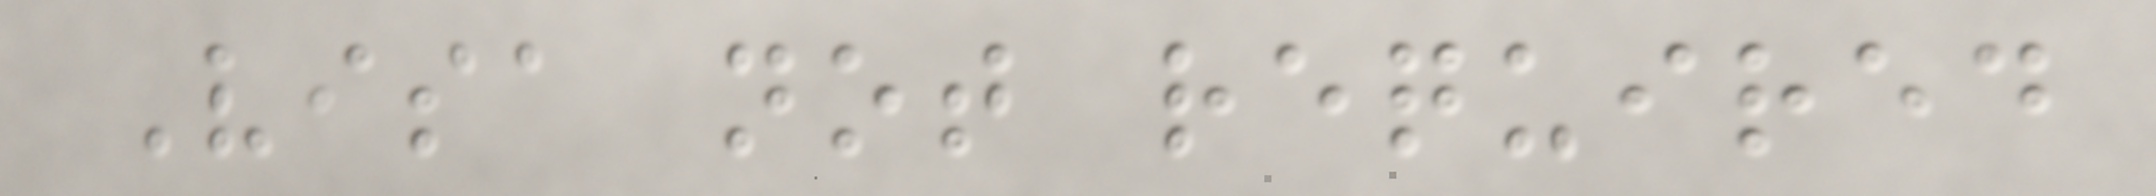Visa not required
